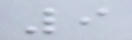9
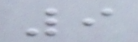9
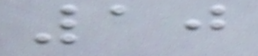10
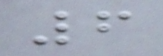6
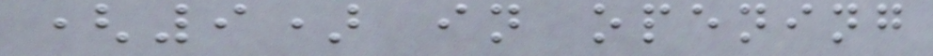(9) in opening
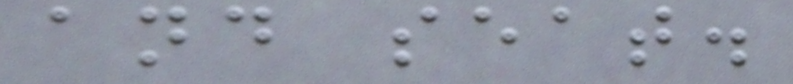and seat.
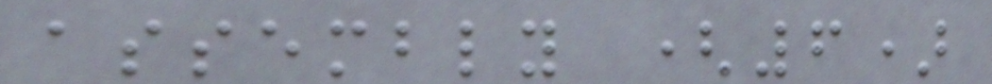assembly (6)
